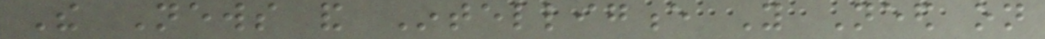The News and Intelligence You Need on
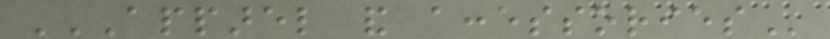APPAREL AND ACCESSORIES
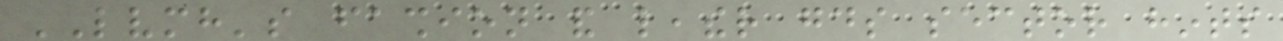LVMH's fashion and leather goods sector hints
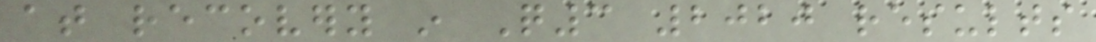at recovery in Q3 2020 results
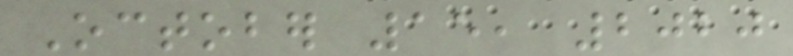October 15, 2020
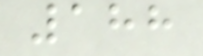188
